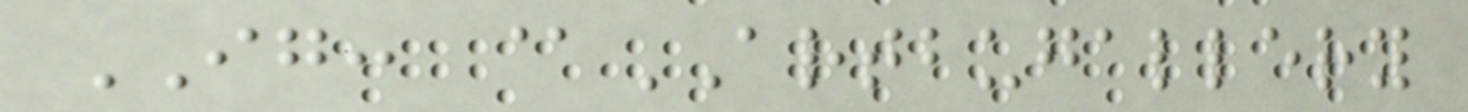IG: @ARTBUGALLERY
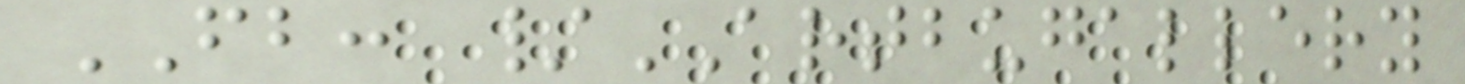FB: /ARTBUGALLERY
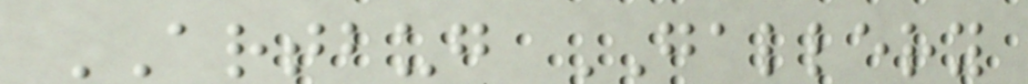ARTBUG GALLERY
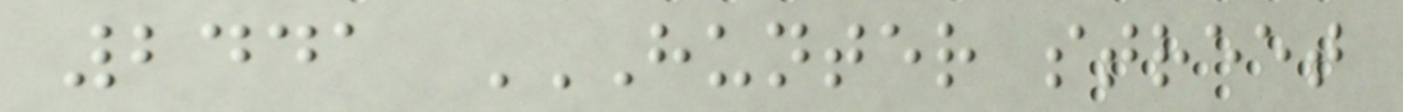2441 HUNTER STREET
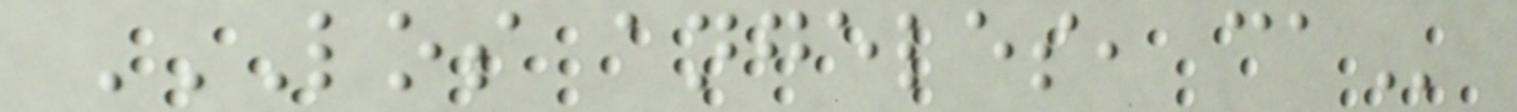LOS ANGELES, CA
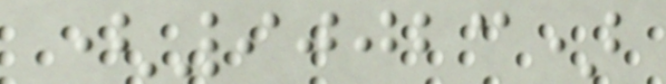(90023)
